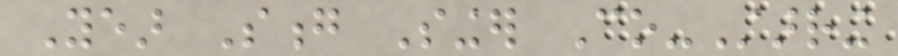Year Song Singer Co-Starring
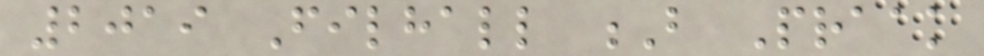2019 Filhall B Praak
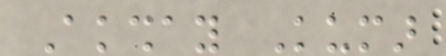Akshay Kumar
